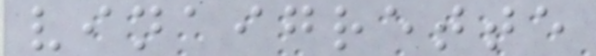vinaigrette
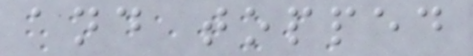and topped
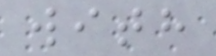with
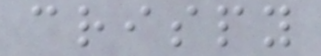crispy
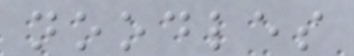noodles
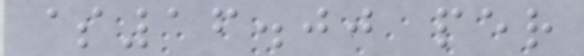$16.00 per
